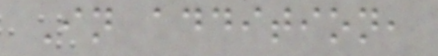In addition,
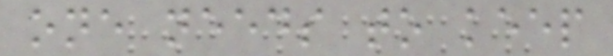one needs to keep
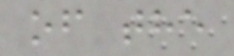of the
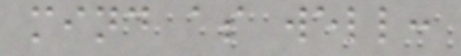mind as well:
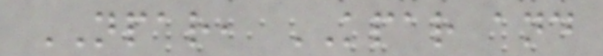NPAR, KPAR and
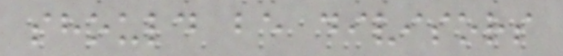should be divisors
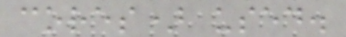cores) used.
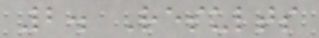2. Results
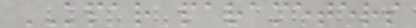KPAR parameters
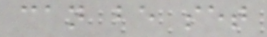can be set
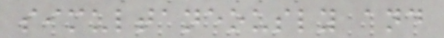simultaneously and
